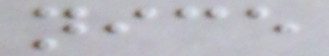nice
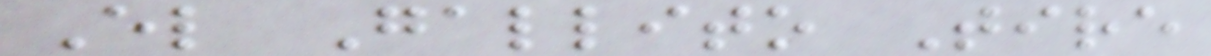El Gallito Tire
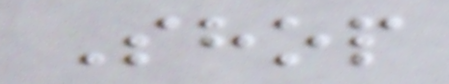Shop
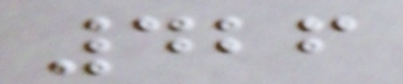426
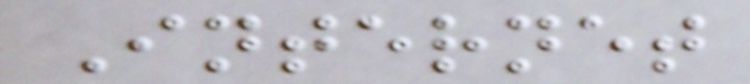Internet
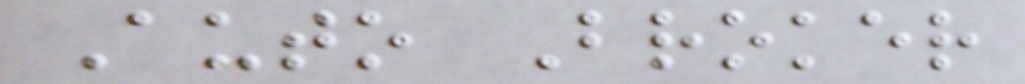Auto Broker
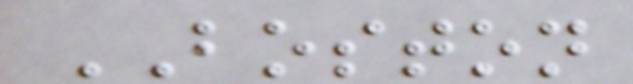BOSTON
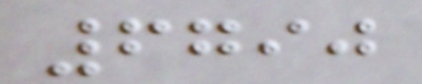6790
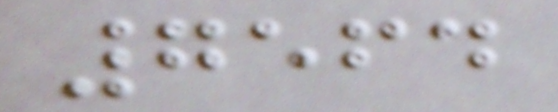7564
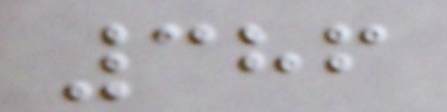386
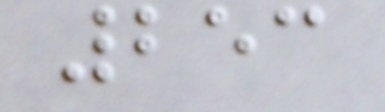253
